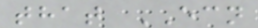that ECN
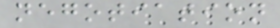negotiation
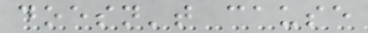doesn't cause
